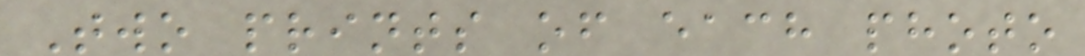Two prints of each photo
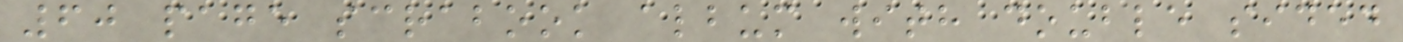60 page scrabook album with double sided
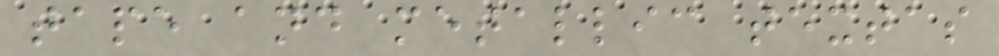tape and metallic textas
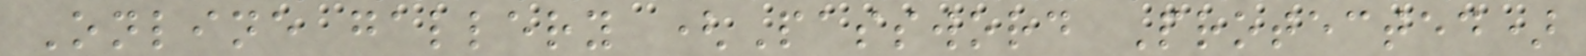Online gallery (Password Protected)
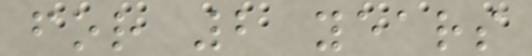for 2 years
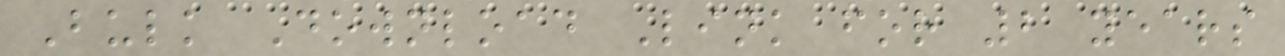Bulk Download Link for 2 years
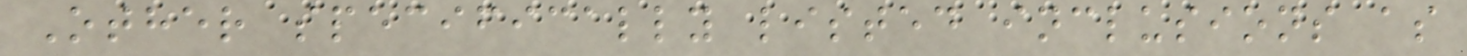Other specifically listed inclusions as
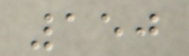150
